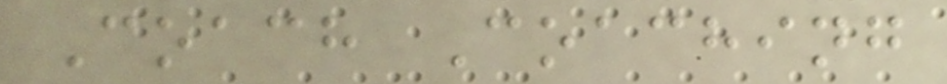Coach Coaching
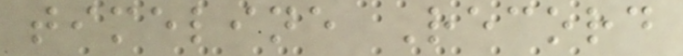timeline Record
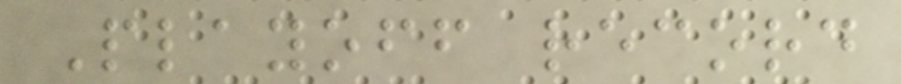Playoff record
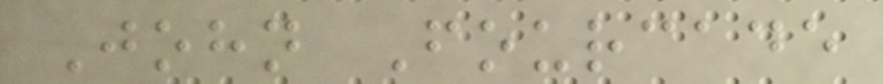John Fourcade
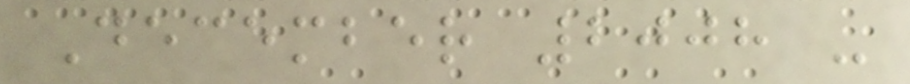December 2008 -
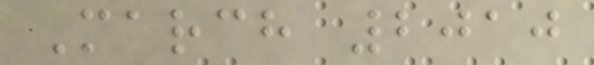March 2010
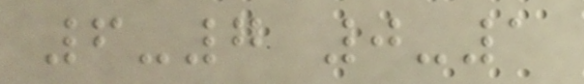6-7 0-1
